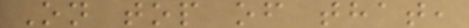On top of that,
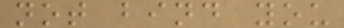not bind you
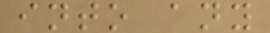into any
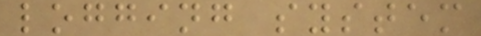logging system
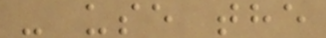- use the
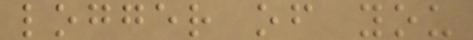logger of you
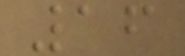16
